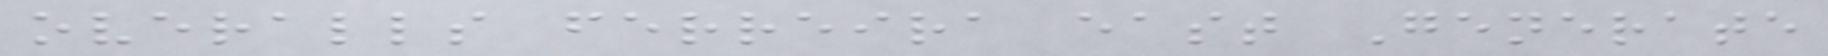overalls ferreira east Generate
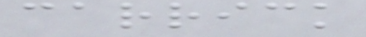carrick
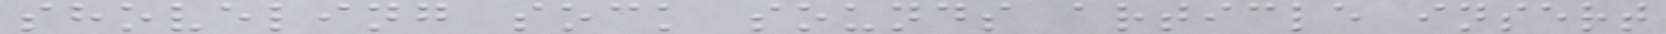shoveling sock sounds article insert
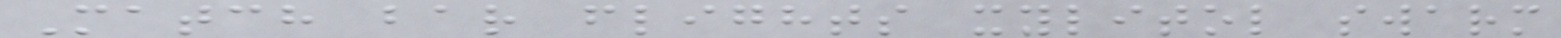Match bar flights xylitol swarm
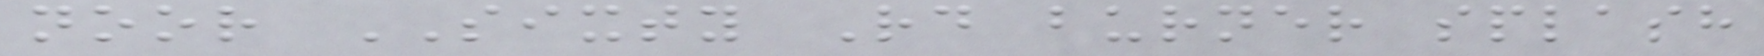noor SIXTY Rd burner splash
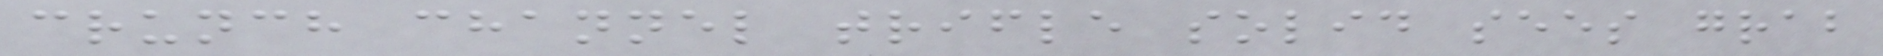crunch channel trifle solid sees grab
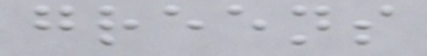greens
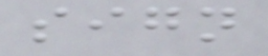sign
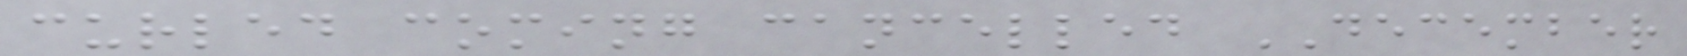curled coming cancelled DECEMBER
